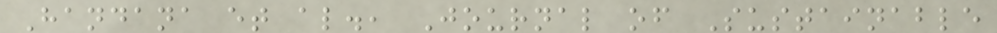Handana et al., Journal of Sustainable
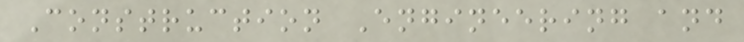Construction Engineering and
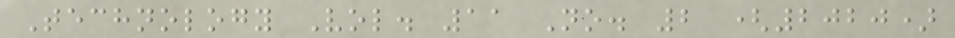Technology Vol. 11 No. 2 (2020)
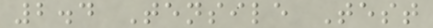2.4 Tensile Test
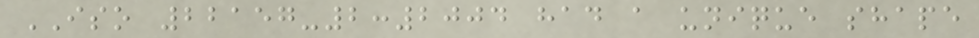ISO 22157-2:2004 had a unique shape
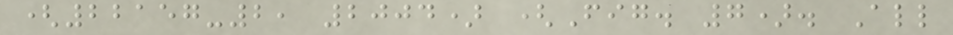(22157-2, 2004) (Fig. 7). All
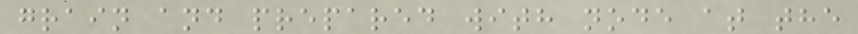grain and prepared with node at the
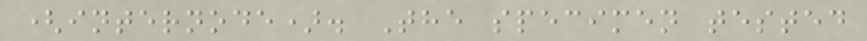(internode). The specimen tested
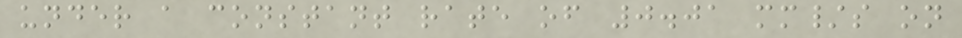under a constant rate of 0.01 mm/s on
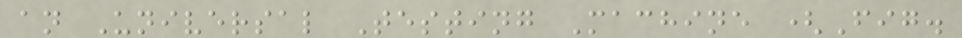an Universal Testing Machine (Fig.
